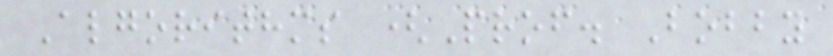Algorithms (Prof. Bobby
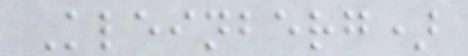Kleinberg)
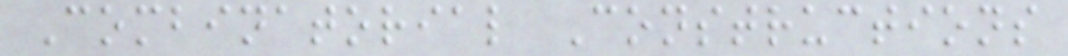Combinatorial Constructions
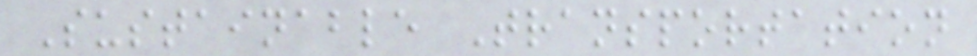Sustainable Transportation
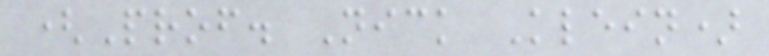(Prof. Nick Klein)
